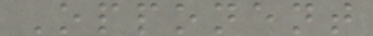Opponent
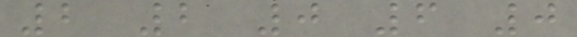2 2 0 6 0
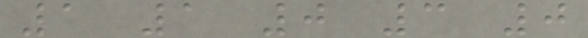1 1 0 3 0
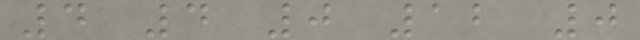4 4 0 12 0
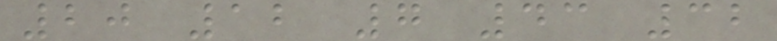20 12 7 43 32
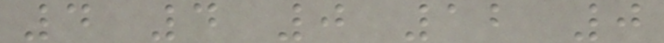4 4 0 12 0
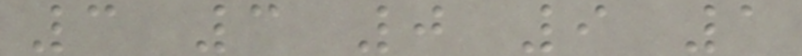3 3 0 9 1
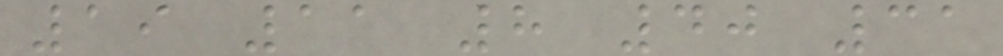19 11 8 40 31
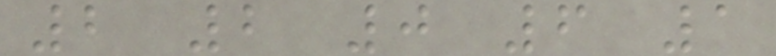2 2 0 6 1
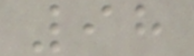98
